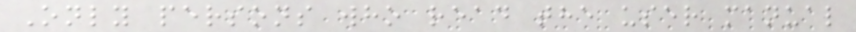Only persons who read the user manual
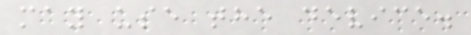may use the device.
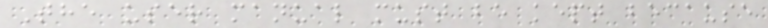The user manual must be kept because
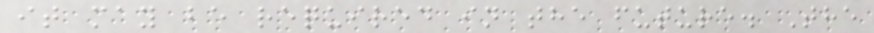it may be required in the future. The
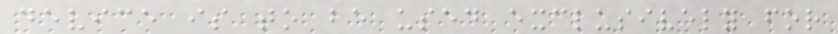device is to be used exclusively for
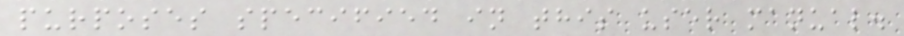purposes specified in this user manual.
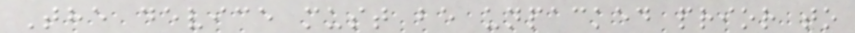The device must be unpacked prior to
